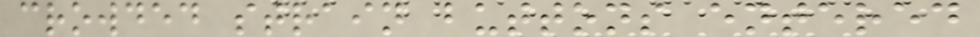crowded strain buttons entered
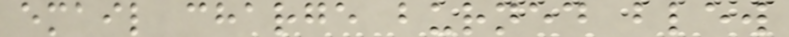email charge burned blew
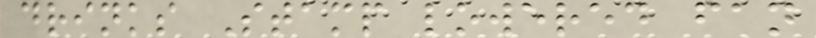drinks Stamp lowered fan
